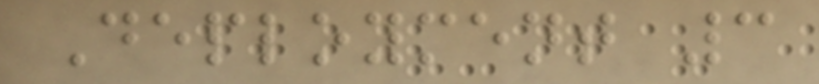Deployment 3
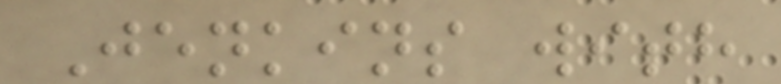Jenkins with
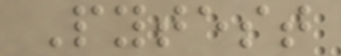Pytest
